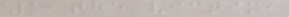1 the victim,
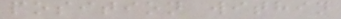position within
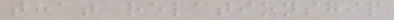that relationship
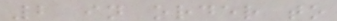2 in order to
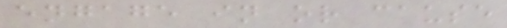engage in or cause
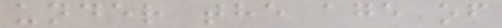under the age of
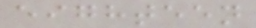eighteen
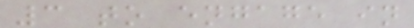3 to engage in
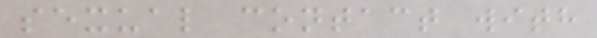sexual contact with
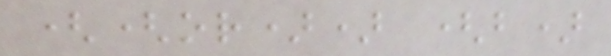((or)) (b)
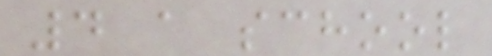4 a school
